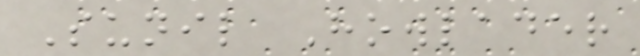Sunil Howlader
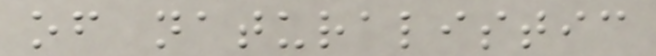of naturalistic
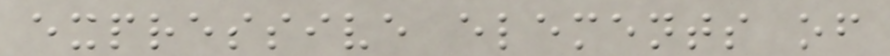expressive elements of
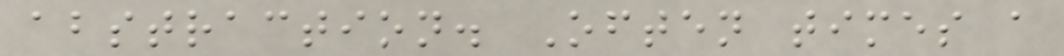abstraction. Often times a
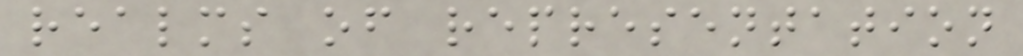realms of representation
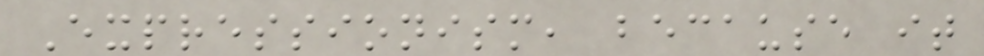Expressionism, because it
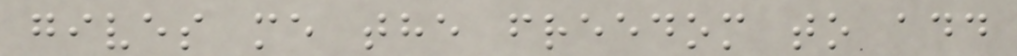gives me the freedom to add
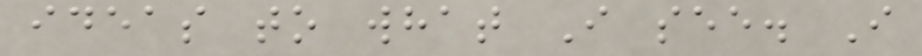ideas to what I see. I
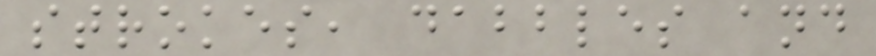strokes, dabbles and
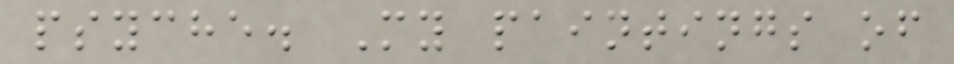psyche. My paintings of
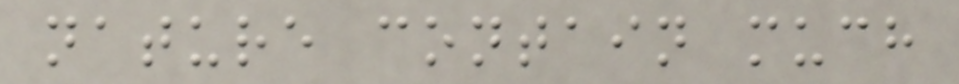nature contain much
